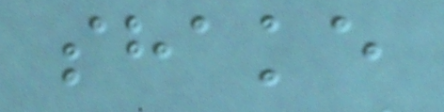shake
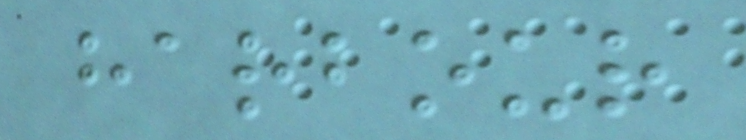harbour
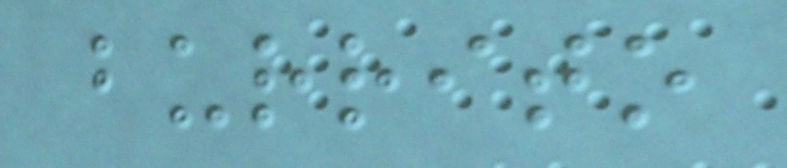burrito
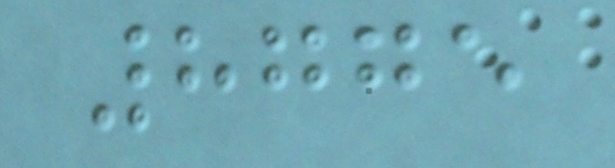8775
